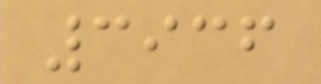3936
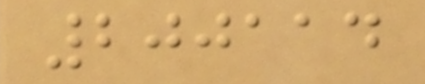200114
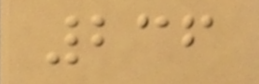236
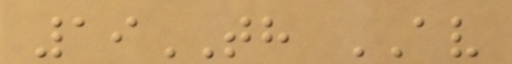19TH AV
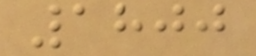1800
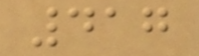417
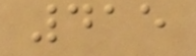415
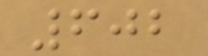602
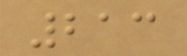213
